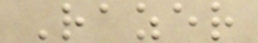Razer
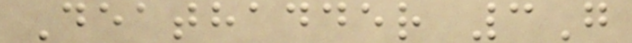Deathadder 3G
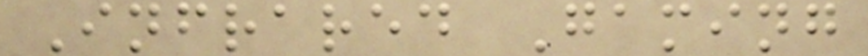Infrared Gaming
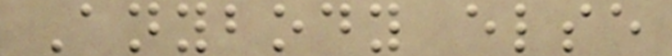Anybody else
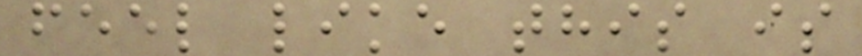feel like this is
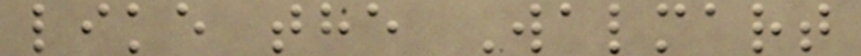like the Walmart
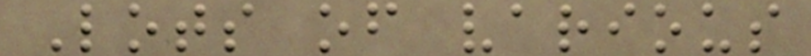Lots of various
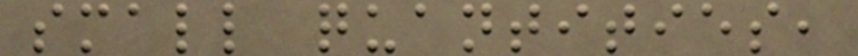small quantities,
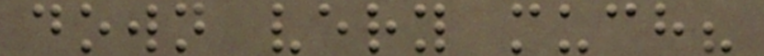down very much?
